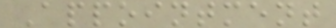Appointment
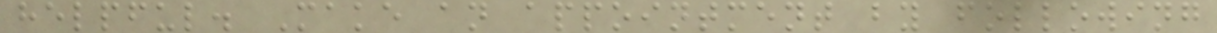helpful. Make an appointment by following
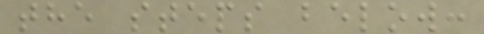the steps below:
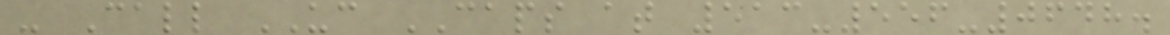- Call UC CAPS at 513-556-0648.
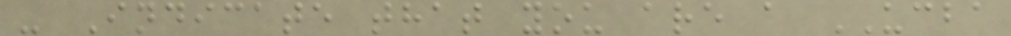- Indicate that you are a UCBA
